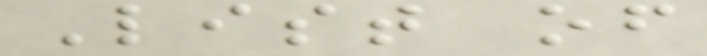List of
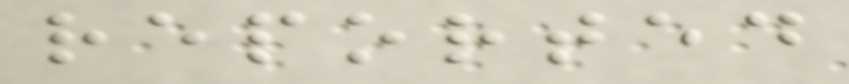reported
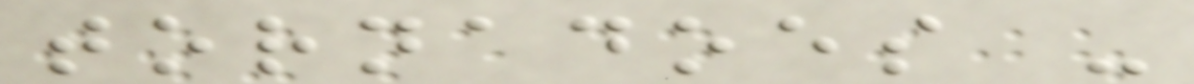tornadoes -
